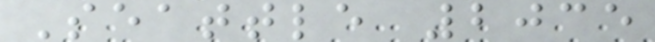Seattle 2035
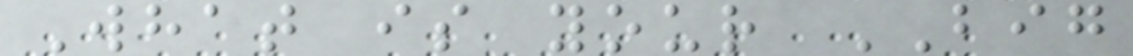What is your BIG
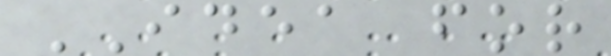IDEA for
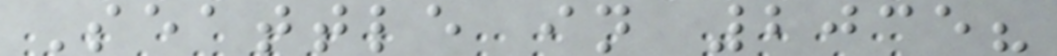Seattle in 2035?
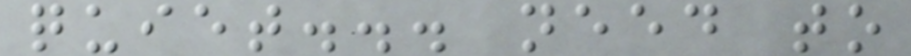quiet... need to
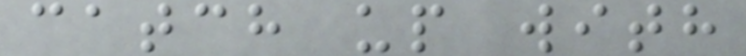catch up with
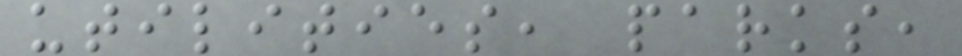utilities, parks,
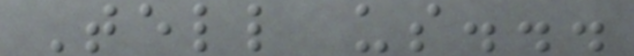Tell us...
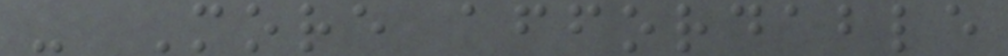- More affordable
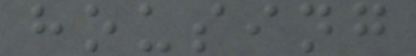housing
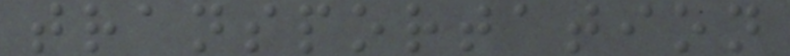transportation
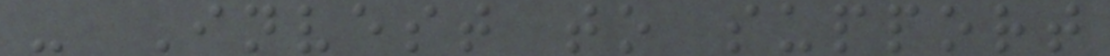- Invest to support
